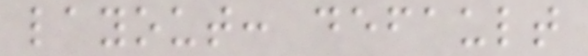layout: default
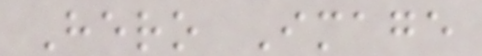Hero Image
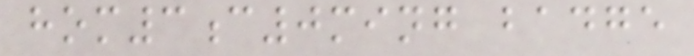hom3c0ming badge
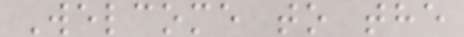Welcome to the
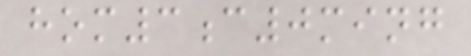hom3c0ming
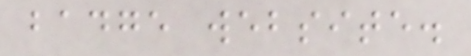badge website.
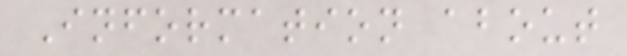Information about
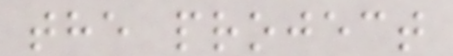the project
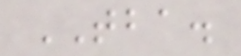TBA.
